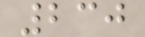230
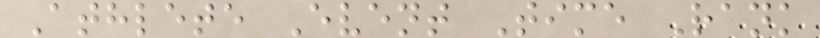Athlete Event Time Rank
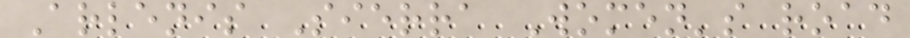Arlenis Sierra Women's road
